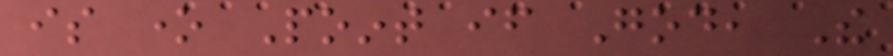is one Point if God, The
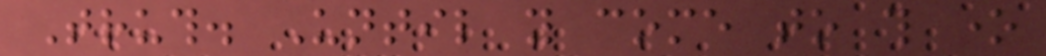Truth. Until you come to this one
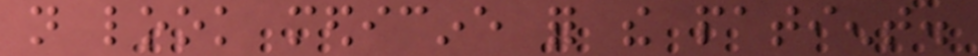not look medicine for the patient.
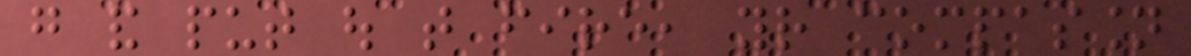go and put out that fire, your compassion
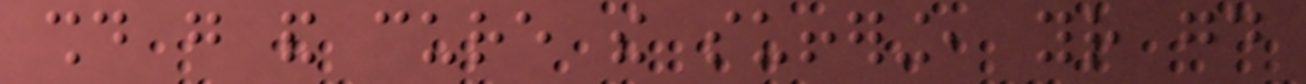should go and cure the suffering, your good
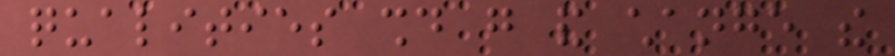qualities should go and change the
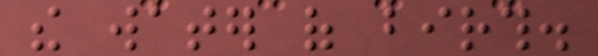the water of birth.
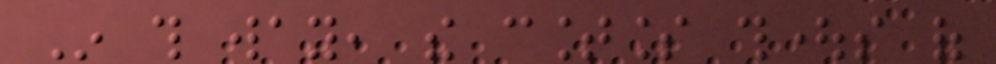In this way, the countless thoughts of
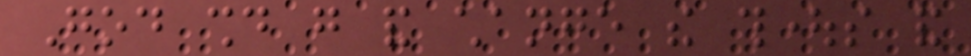God should go and change the thoughts and
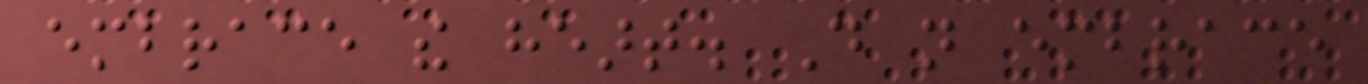embrace the heart. Do not embrace
